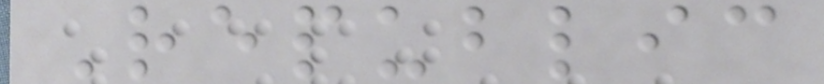Republic
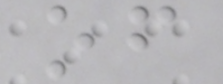of
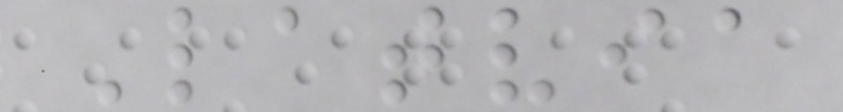Latvia
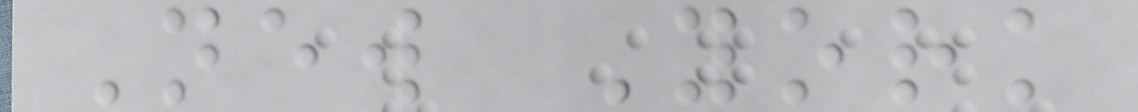New York
